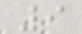9
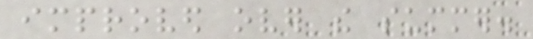improved over the summer.
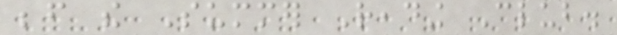before the Summer Reading Club.
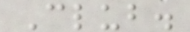Club.
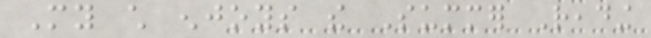My child enjoys the Summer Reading
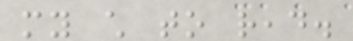my child to read.
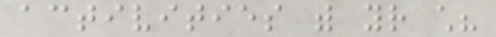activities with your child?
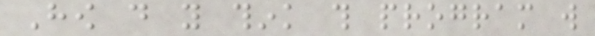How do you think this program will
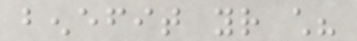benefit your child?
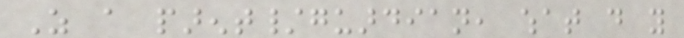As a parent/guardian, what do you
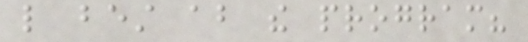like best about the program?
